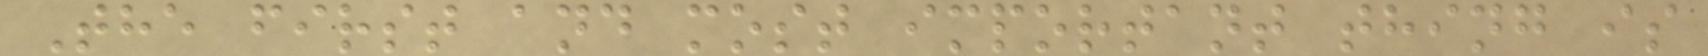The first and most important thing is
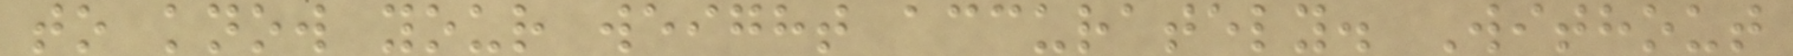to know your weight accurately. Without
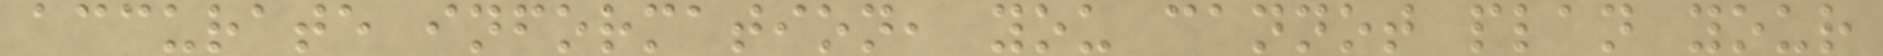accurate information, you cannot plan your
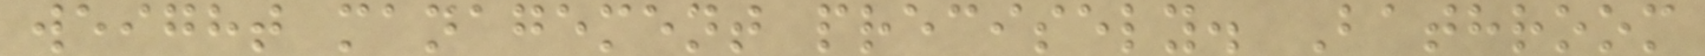weight management precisely. Bathroom
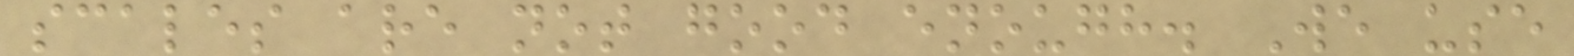scales are not good enough. We use
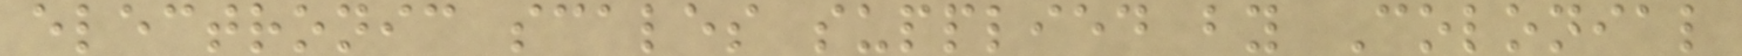electronic scales supplied by Colonial
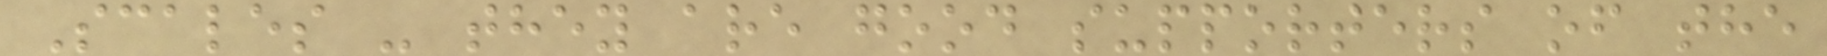Scales - they are good supporters of the
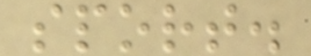sport.
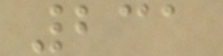231
